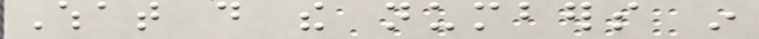What do the numbers in
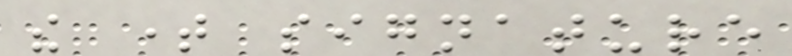the time signature
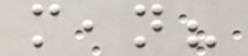mean?
